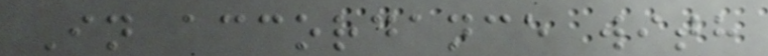In accordance with
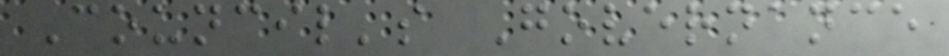Council's Governance
